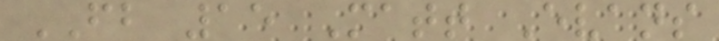FB 15 Matt Evans
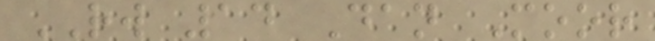RW 14 Dan Moor
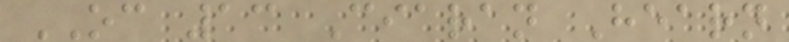OC 13 Ciaran Hearn
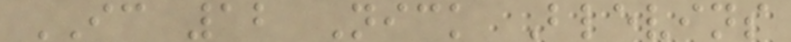IC 12 Nick Blevins
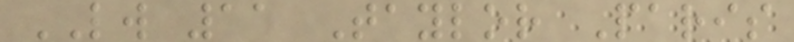LW 11 Taylor Paris
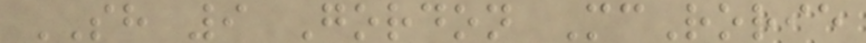SH 9 Gordon McRorie
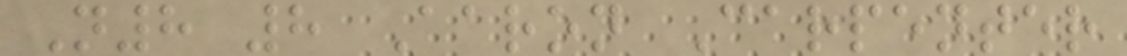N8 8 Aaron Carpenter
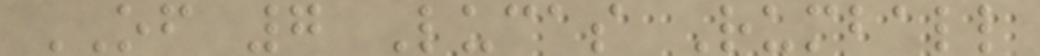OF 7 Lucas Rumball
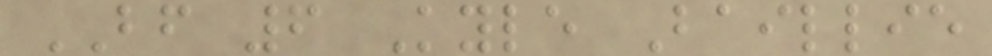BF 6 Kyle Baillie
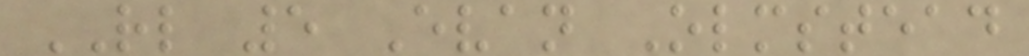RL 5 Evan Olmstead
